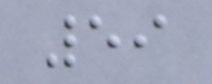59
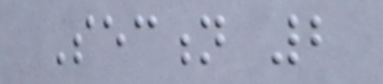Section 2
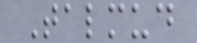Talmud
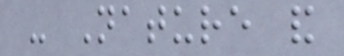- Nature and
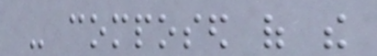- composed of the
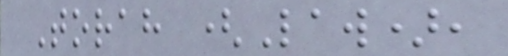Torah (Law),
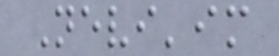Nevi'im
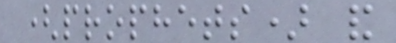(prophets) and
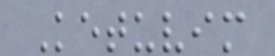Ketuvim
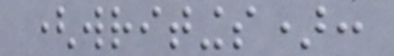(writings):
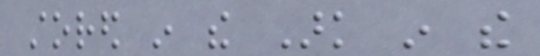stored in the Ark in the
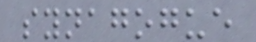synagogue
